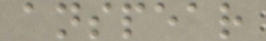anspear
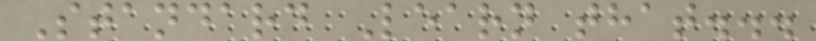Standard Learn that...
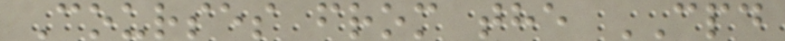Courses from the CPD
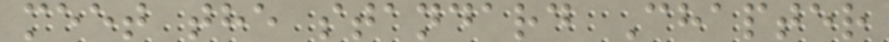meet the standard Chapter
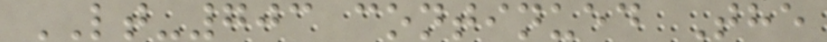LT-703 continued The
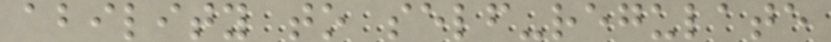ability to self-regulate
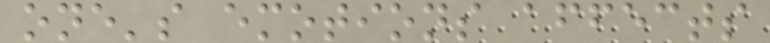one's emotions affects
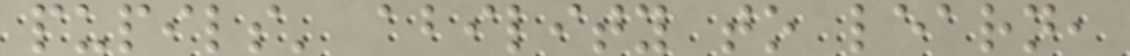pupils' ability to learn,
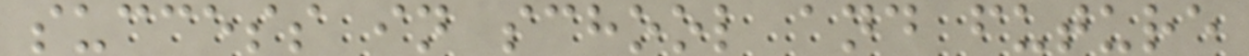success in school and future
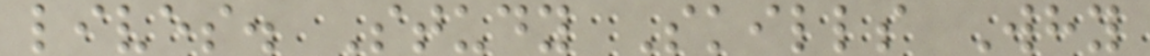lives. Study Skills Why
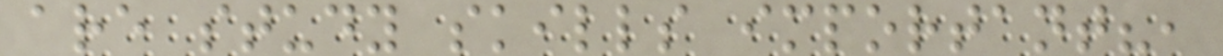are study skills important?,
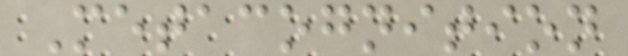Metacognition
